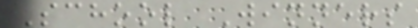School Winners
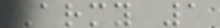Army 1
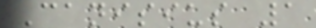Canisius 1
